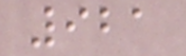921
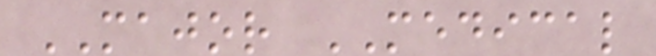MAJOR MEDICAL
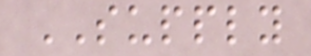SUPPLY
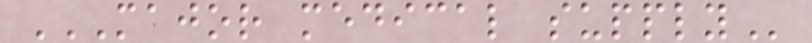MAJOR MEDICAL SUPPLY
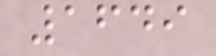1649
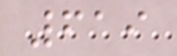619
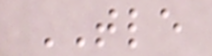TLE
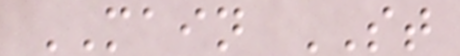MAIN ST
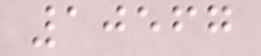10567
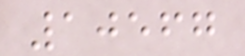10567
